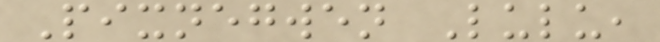Pixnegwen Lulu,
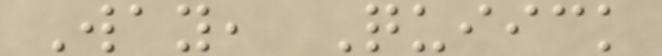Way, Quiick
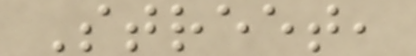Street,
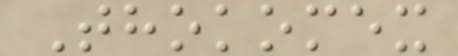Thokomex
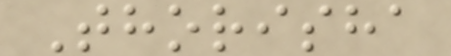Thorisha
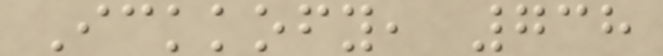Ickkofy, 738
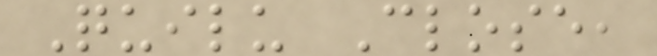Quilu Close,
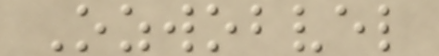Ozwobvel
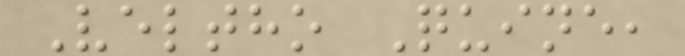Veltho Quine,
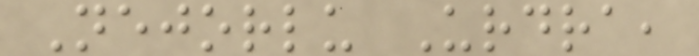Nejorlu Urdra,
